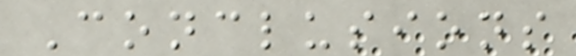Conclusions
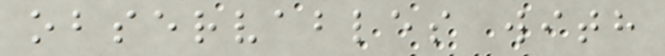observables with
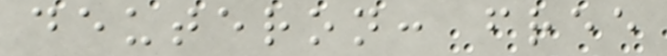deuteron: free
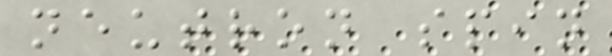neutron spin
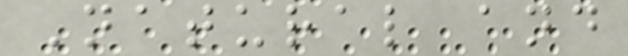Natural and
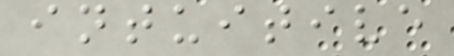intuitive
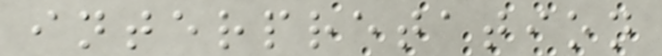interpretation
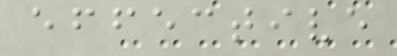effective
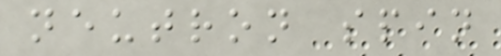neutron spin
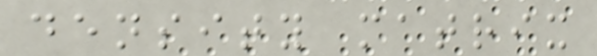density matrix
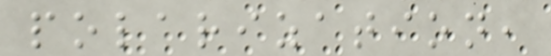polarization,
